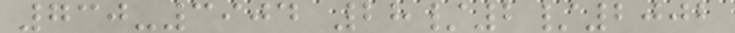730-3904 28/2/2002
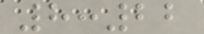8:22
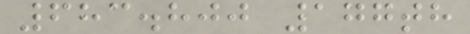683.800 177th
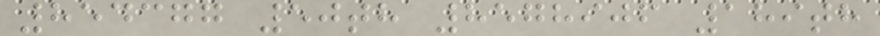854377 50th 8578906 189th
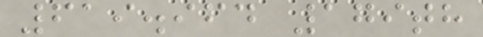619.964 179th
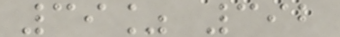39% 392
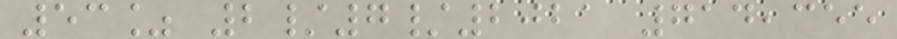53% 2/7/2021 714,355
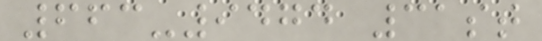663-9474 31st
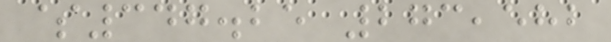$347.25 273,582
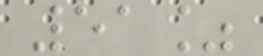51%
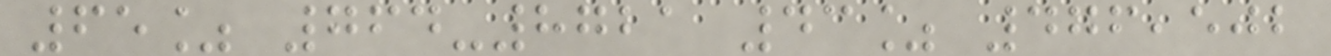65% 764-8721 43% 476,502
